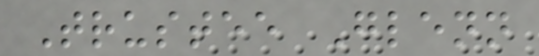Trustee Glenn
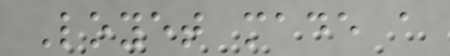Loyet made a
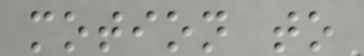motion to
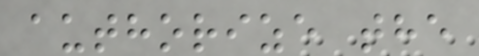authorize the
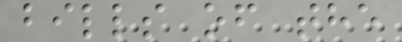bills of the
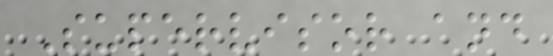Supervisor and
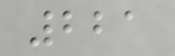221
